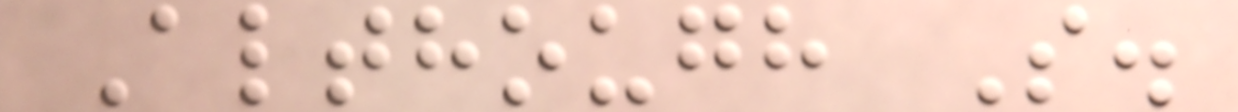Although S.
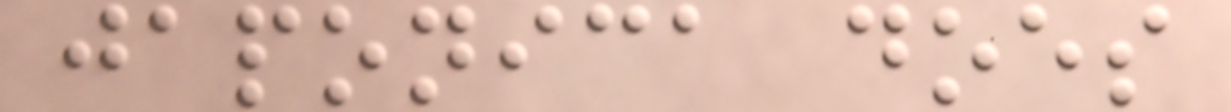japonica does
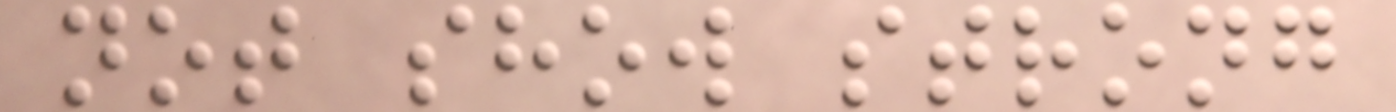not show strong
